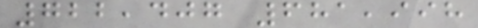722,407 681,998
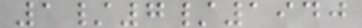1/7/1940
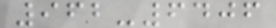962-6406
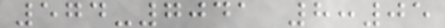574-7041 8:05
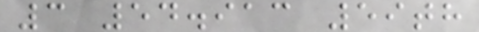3 54.913 59th
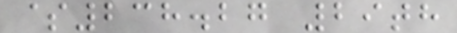$238.27 29th
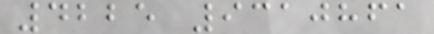4225 9310861
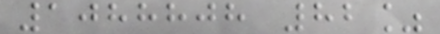1088808 82%
